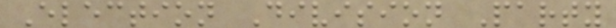Election Division Party
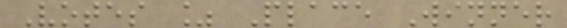Votes % Place Winner
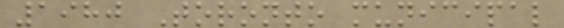1980 Toronto municipal
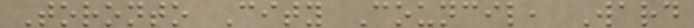Toronto City Council, Ward
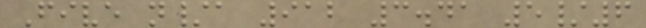Five n/a 912 3.41 5/6
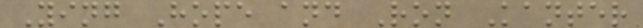Ying Hope and Ron Kanter
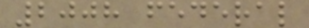2008 federal
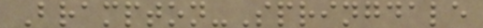Brampton-Springdale
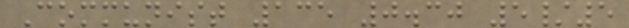Communist 135 0.30 5/5
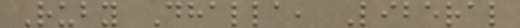Ruby Dhalla, Liberal
